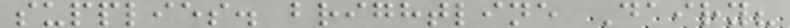supplies. brightline Dairy?
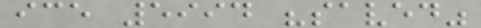ice 5994 "saved"
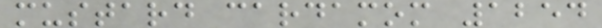mustard cardamom 1254
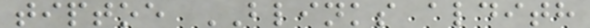tiptoe BLINKS aldith
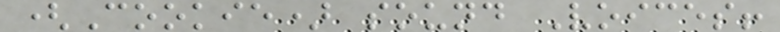(Cookie) sound Voices!
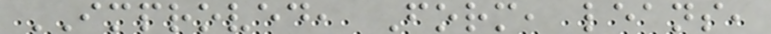IMPROVED, Form, leans,
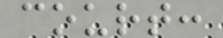court:
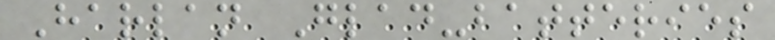Harlan Glad-batteries
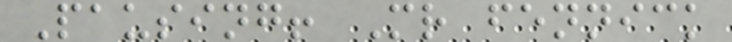Pausing! Mr fennick
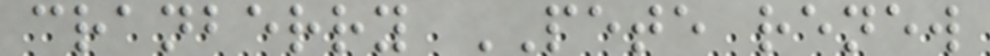cranberry PETE renew
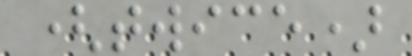(twice)
